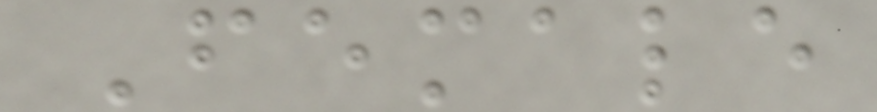Female
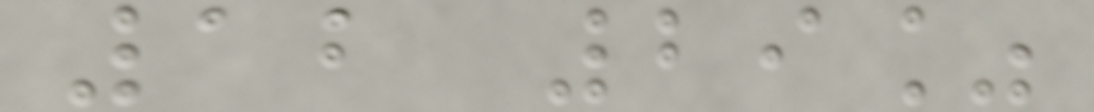12 29%
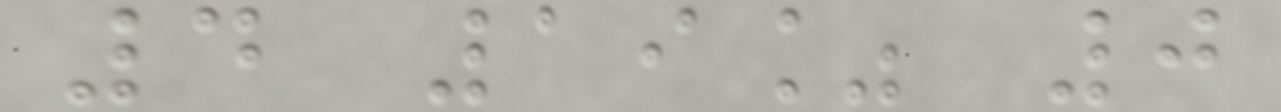4 19% 0
